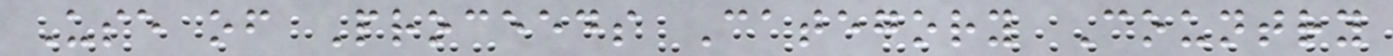Use of Proceeds Category Country
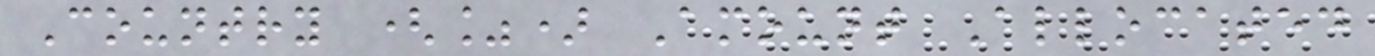Country (%) Amount Allocated
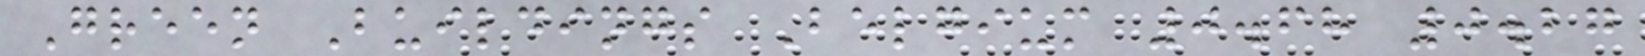Green Buildings Belgium 0.68 0.27
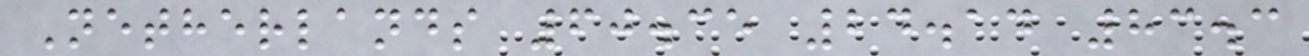Netherlands 60.35 24.14 83.3
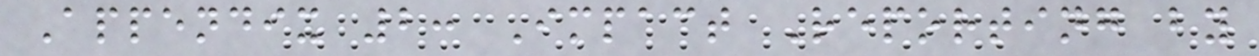Appendix 2: Impact Reporting by
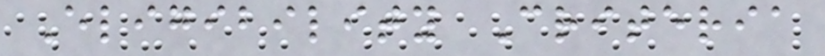Eligibility Criteria
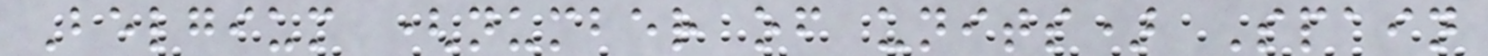Belgium (number of units) Spain
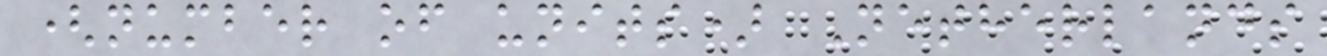(number of units) Netherlands
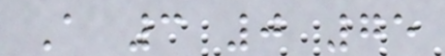A 3 0 75
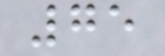75
